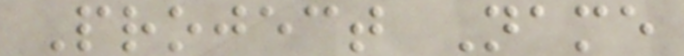Project Name
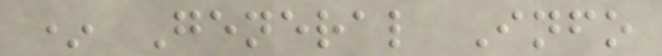* General Info
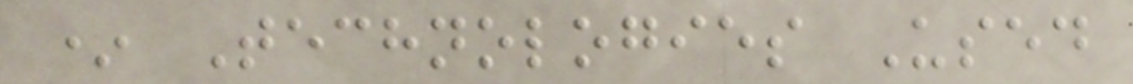* Technologies Used
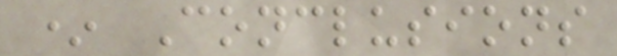* Conclusions
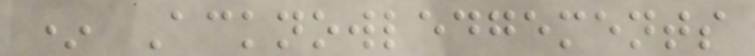* Acknowledgements
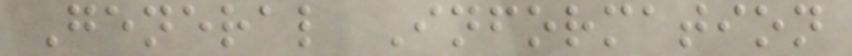General Information
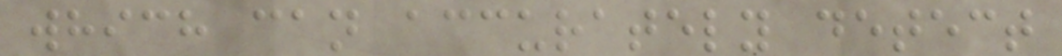which can accurately detect
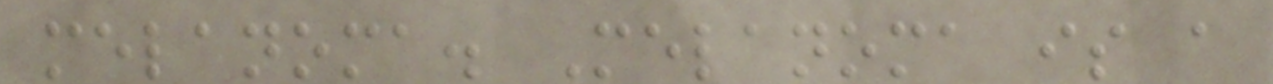melanoma. Melanoma is a
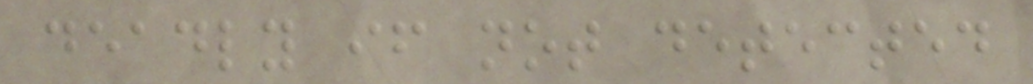deadly if not detected
